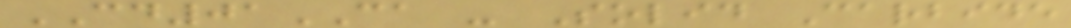CD01CA - Solid Carbide
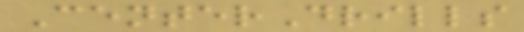CenterDrills
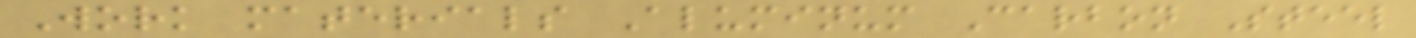Work materials Aluminum Carbon Steel
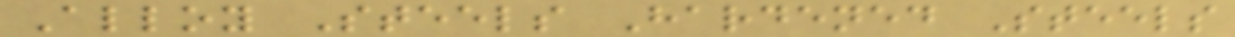Alloy Steels Hardened Steels
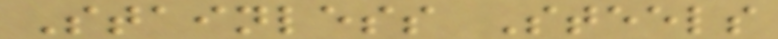Stainless Steels
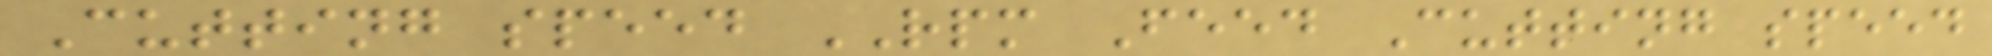Cutting speed RPM Feed Cutting speed
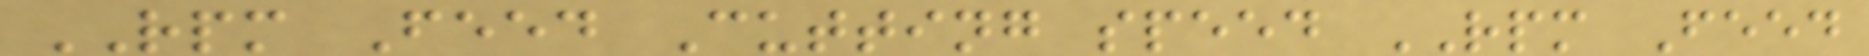RPM Feed Cutting speed RPM Feed
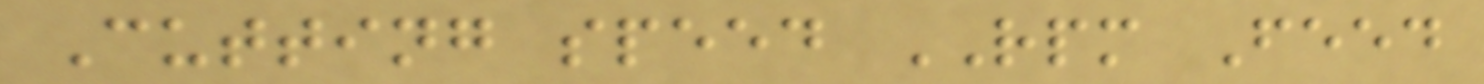Cutting speed RPM Feed
